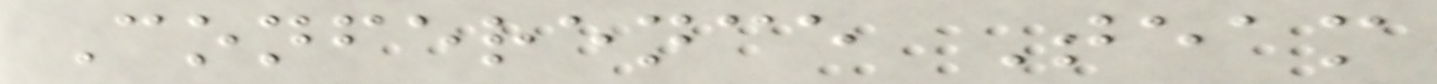Conference Team
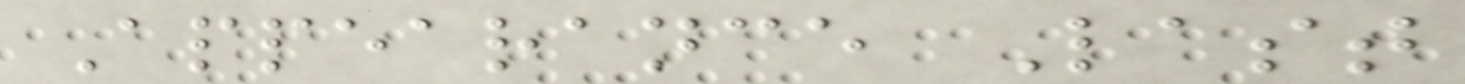Appearance Last
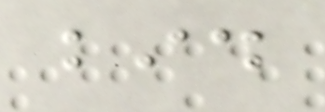bid
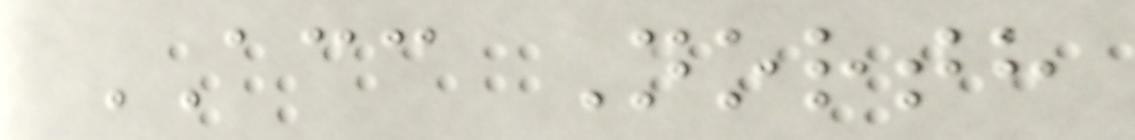ACC North
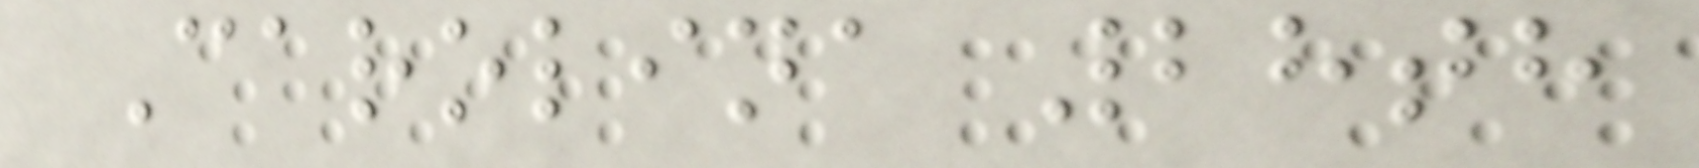Carolina 28th
